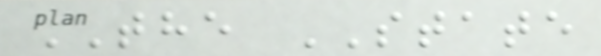THE STATE
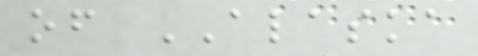of ALASKA
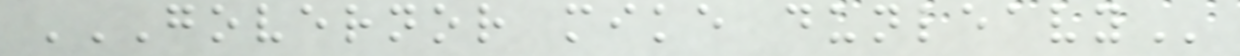GOVERNOR MIKE DUNLEAVY
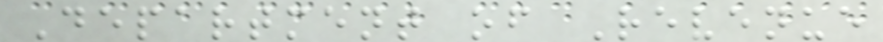Department of Revenue
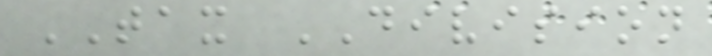TAX DIVISION
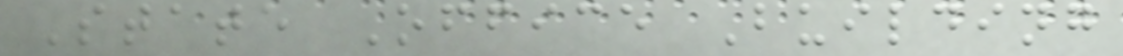State Office Building
